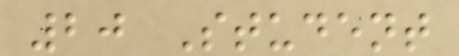20 Student
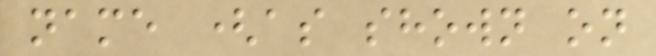name (as shown on
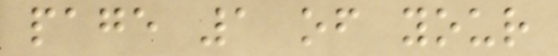page 1 of your
